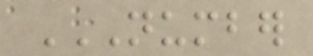NUMBER
